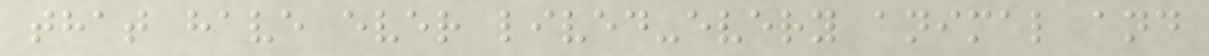that have ever lived-every animal and
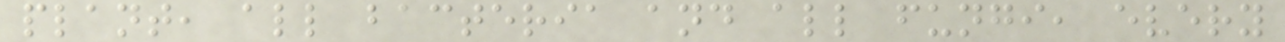plant, all bacteria and all fungi, every
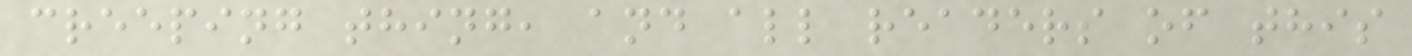creeping thing, and all readers of this
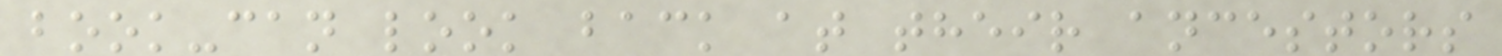book-can look back at their ancestors
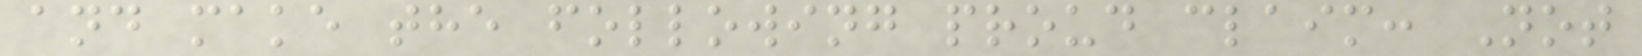and make the following proud claim: Not
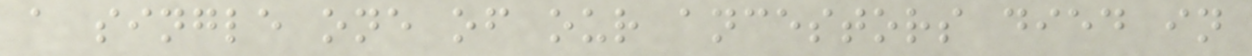a single one of our ancestors died in
